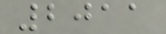2011
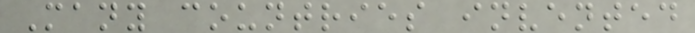Many countries invented
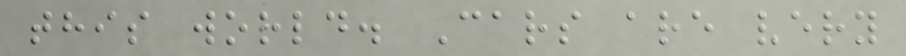this world. Cars are very
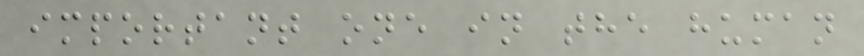important one in the human
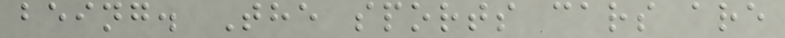being. The sports cars are
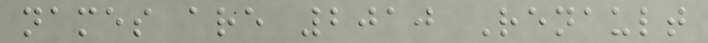names are 2010 Renault
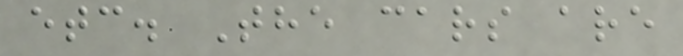etc. The cars are
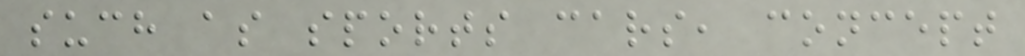such as sports cars, concept
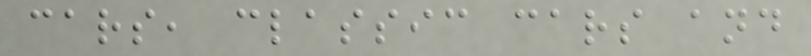cars, classic cars and
